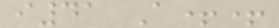i41 A++
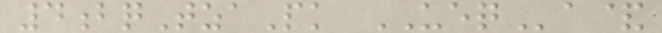4bqTzaPk UEQa&
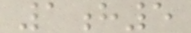1h5
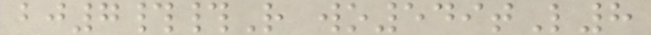bj7##R wo549tL8
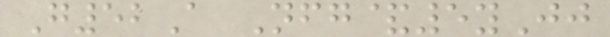G52A Nfg&5yJj
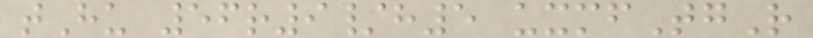tHu 56r9/h5 uxmfTgR
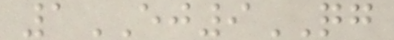1EJ9QG
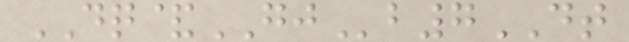DQ&GJb7DT
